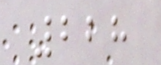228
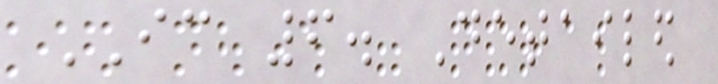IC 6. Detailed
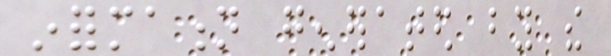information generated by the
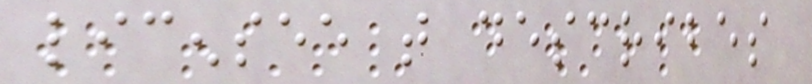licensee that describes
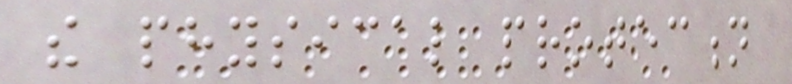the physical protection
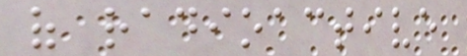of radioactive
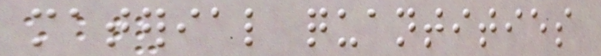material quantities
